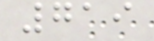719
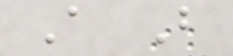A B
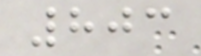803
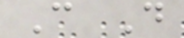C D
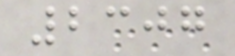2307
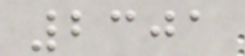2301
